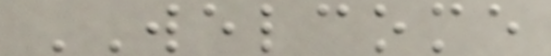WELCOME
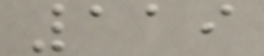119
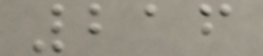216
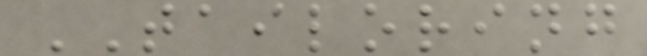TAILORING
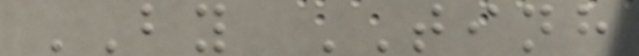BY TINH
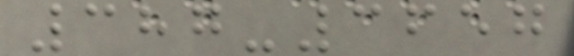387-3657
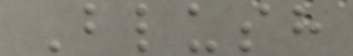Blush
